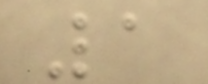1
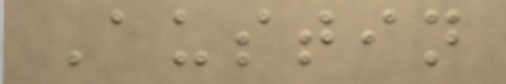Austin
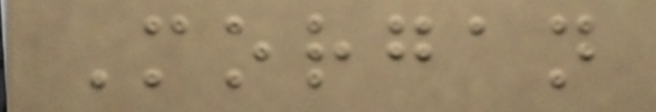Morgan
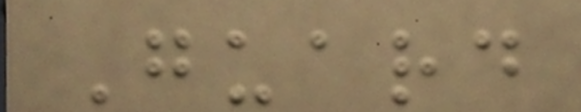Guard
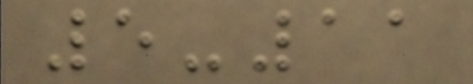5-11
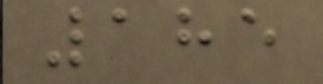185
